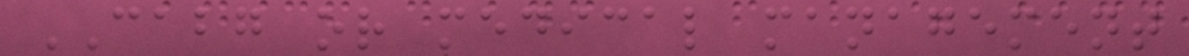CABG or medical management
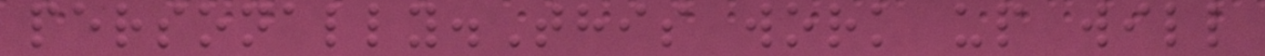personally.This work up will
